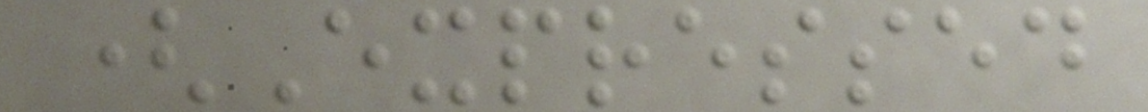(Expressed
